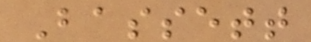Bassett
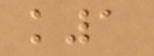k1
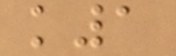k1
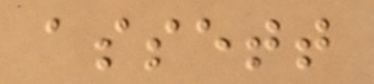assett
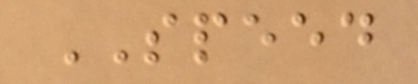SPEED
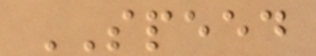SPEED
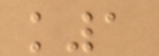k1
